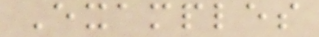Examples
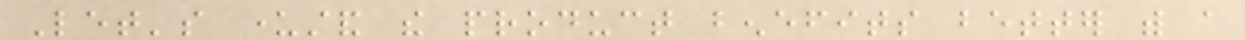Let's understand the product benefits better with a
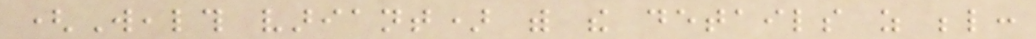(Wealth variant) with the details as below:
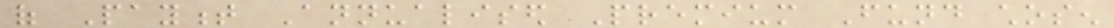of Payment Annualised Premium Fund chosen
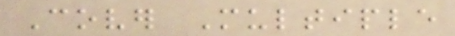Cover Multiple
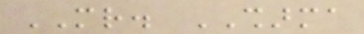MR. SHARMA
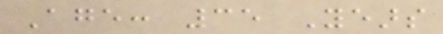Age: 35 Years
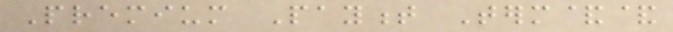Premium Payment Term&&
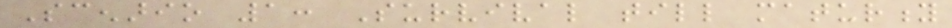Scenario 1: Survival till maturity
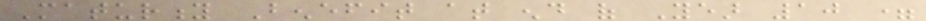Maturity Benefit at end of Year 10 =
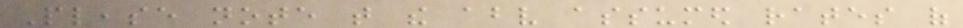Please note that the above assumed rates of
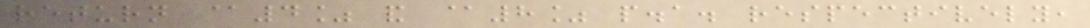return @4% and @8% p.a. respectively,
